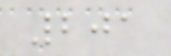201
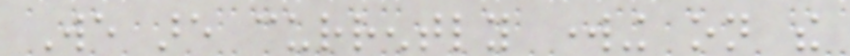We are currently working on the
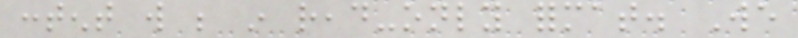content will be in read-only format. We
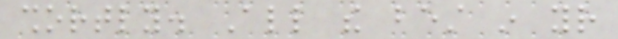shortly. All the best in your
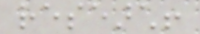research!
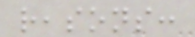reasons:
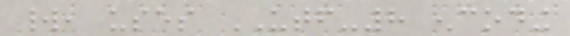world, uses UTF-8 encoding
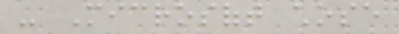- Microsoft chose
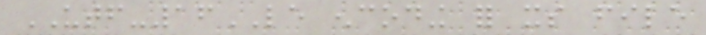UTF-16LE encoding for its file
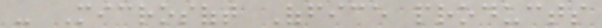- Microsoft Office products
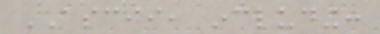ASCII, including:
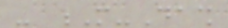- M-Dash
